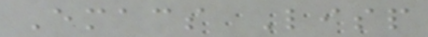Emacs Lisp
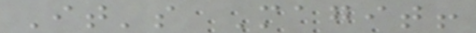It's Magit!
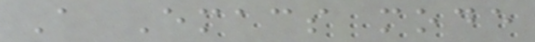A Emacs mode
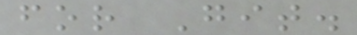for Git.
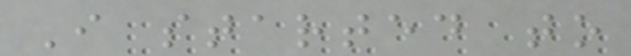I started to
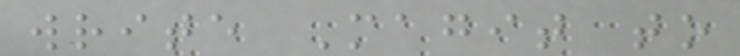write Magit to
